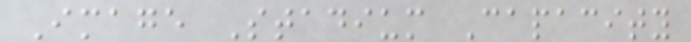Image Stadium Capacity
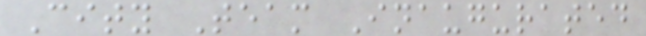City Team Inaugurated
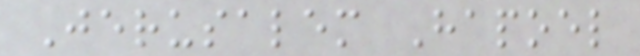Jerusalem Hapoel
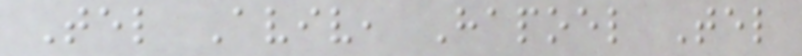Tel Aviv, Hapoel Tel
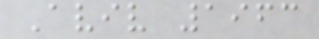Aviv 1963
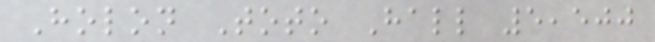Holon Toto Hall 5,500
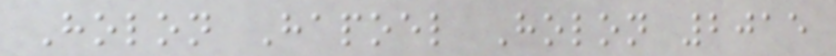Holon Hapoel Holon 2015
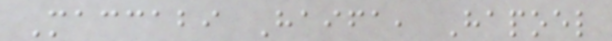Maccabi Haifa, Hapoel
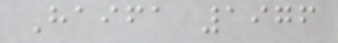Haifa 1976
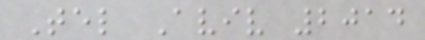Tel Aviv 2014
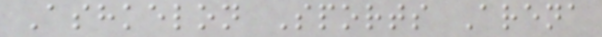Ashkelon Sports Arena
